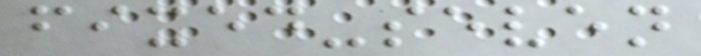fixed-seven
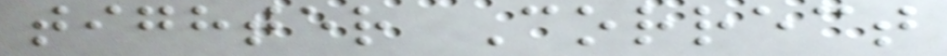tighter Correct
